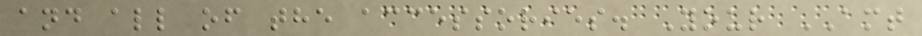and all of the accessories. Your AMT
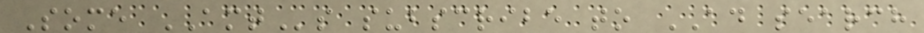Some AMTs subscribe to AD search
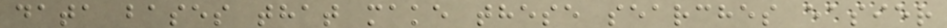data bases that make these searches easier
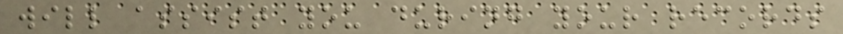will assist you during your records
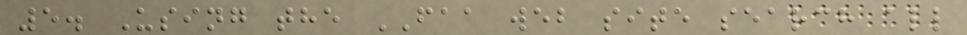5. Using the FAA web site search all
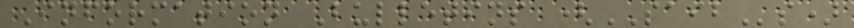Information Bulletins (SAIBs)
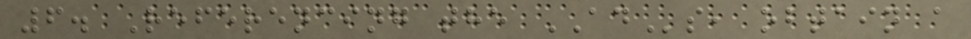6. Referencing the ADs, obtain a
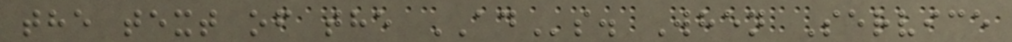the text of the ADs. When Service
